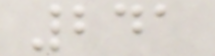241
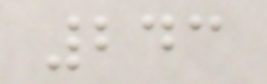243
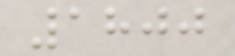1800
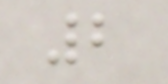2
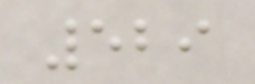529
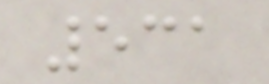531
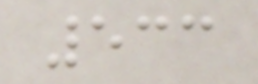533
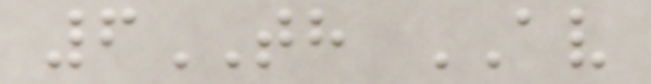6TH AV
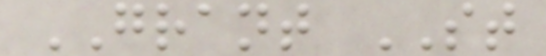GRANT ST
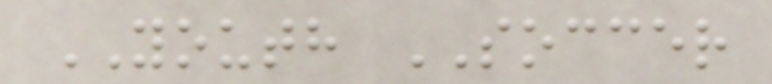YOUTH SOCCER
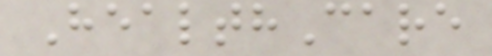HealthCare
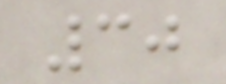30
